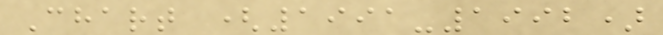Chart (1991-1992)
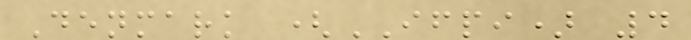Denmark (IFPI) 4
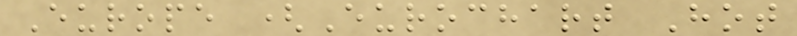Europe (Eurochart Hot
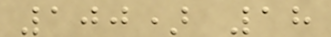100) 18
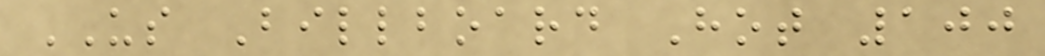US Billboard Hot 100
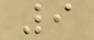9
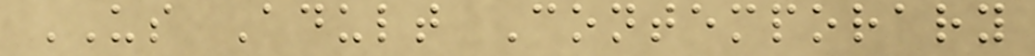US Adult Contemporary
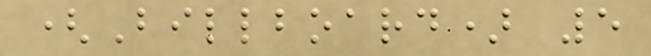(Billboard) 5
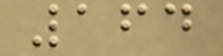164
